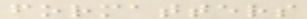formatters
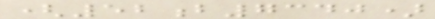(52b7340)
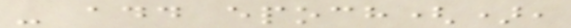- add epoch(),
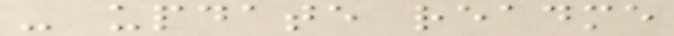- update readme
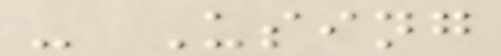- Using
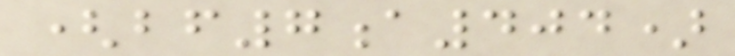(bf7a404)
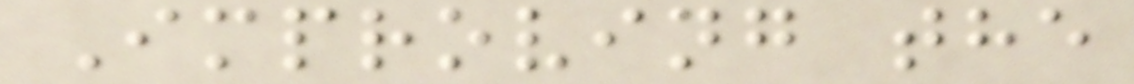Improving the
